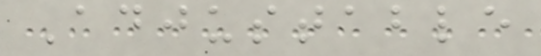Adjustable
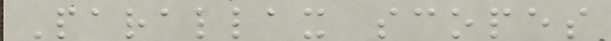Parallax scopes
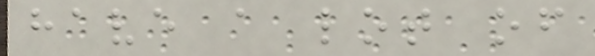have a lot of
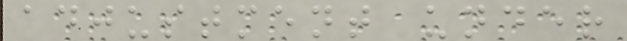adjustment under
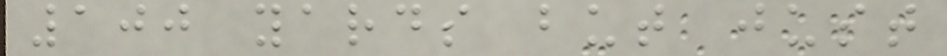100 yards but just
